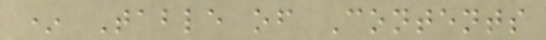* Table of Contents
